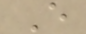E
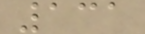131
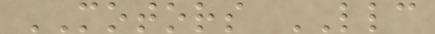MOTORS LLC
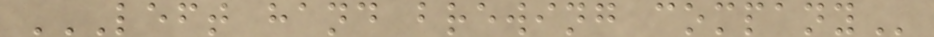LEFT HAND BREWING COMPANY
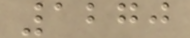1270
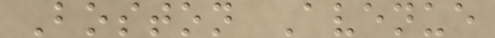Boston Avenue
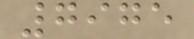7975
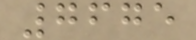7675
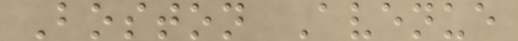Boston Avenue
